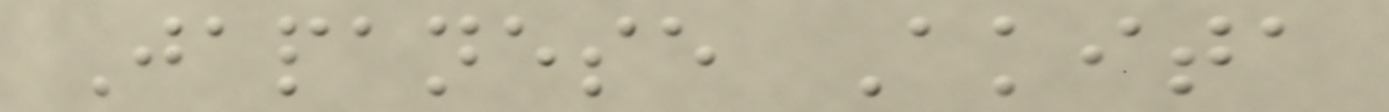Japanese Akita
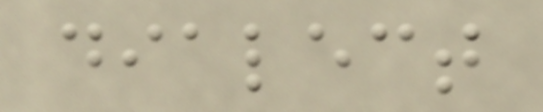dialect
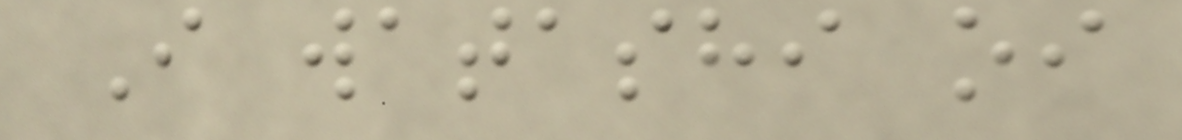I watashi oi
